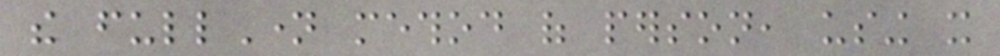the fullName method of person, using it
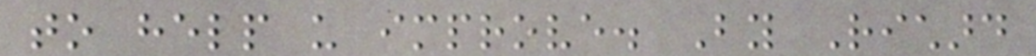to help us improve. By Richard
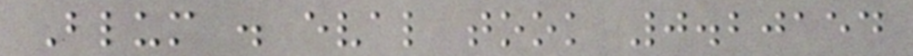Blum . eval took 0.20154
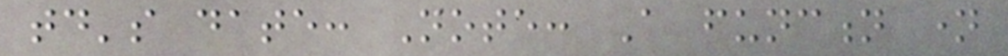today's date: Note: A function name
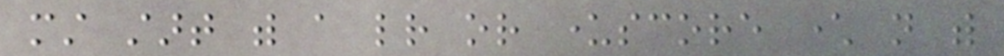must start with a letter or underscore character not with
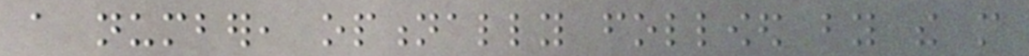a number, optionally followed by the more
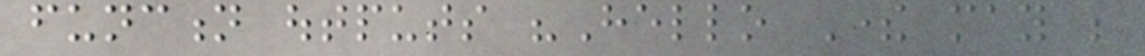function outputs "Hello There may be
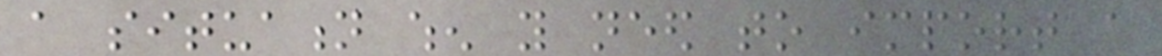a situation when you need to import a
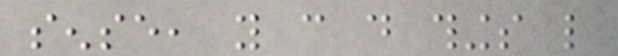sense, you can do things like
